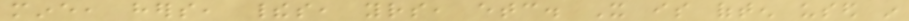mine, hers, theirs, yours, etc. It is often used in
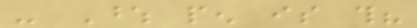- Whose pen is this?
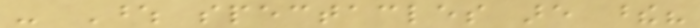- Whose spectacles are these?
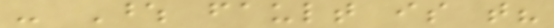- Whose fault is that?
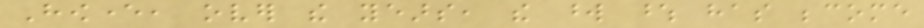However, over the years, the word whose has become
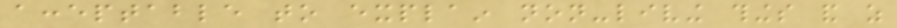acceptable to explain non-living things and as
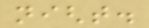night.
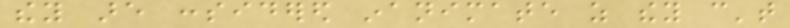they are considered inanimate as they can't
